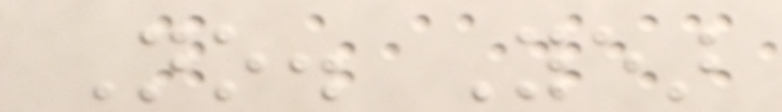No. Year
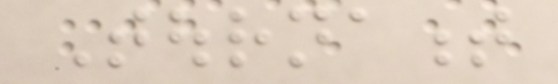Tournament
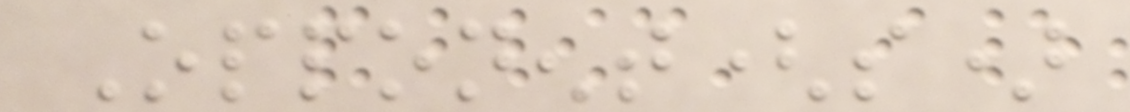Opponent(s)
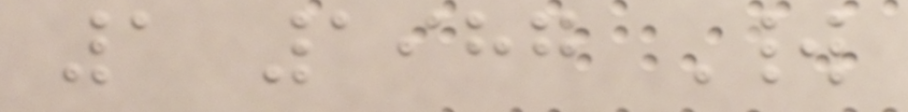1 1987 World
